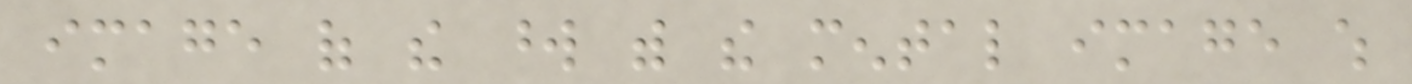image of the word with the mental image which
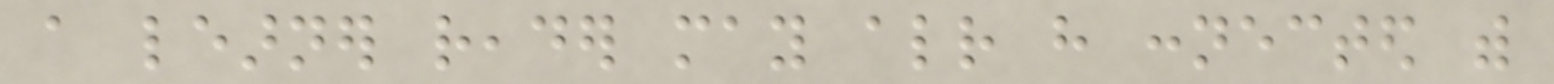a learner reader may already have connected with
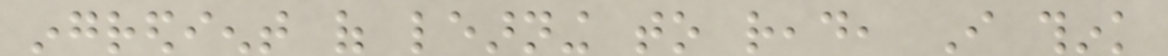ingredient of learning to read, I think
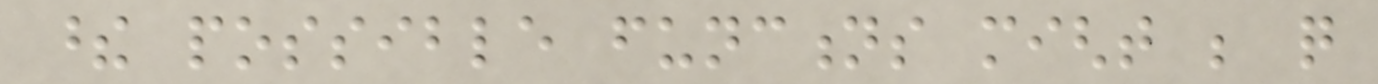these possible functions might be quite
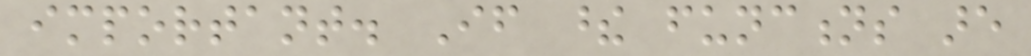important. If these functions are
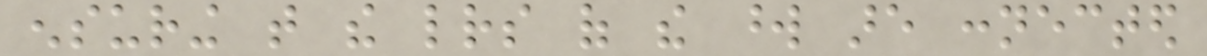ensuring that the letters of the word are connected
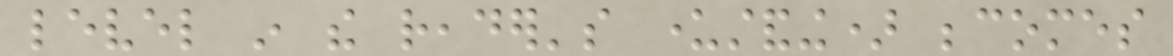level in the reader's understanding) becomes
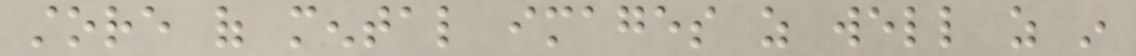store of mental images as well as in
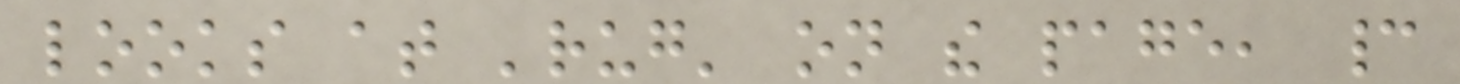looks at 'rug' on the page, cannot
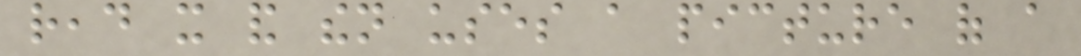read it and then uses a picture of a
